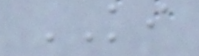KI
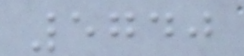5740
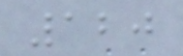120
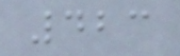423
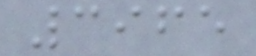3965
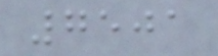7501
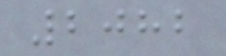2082
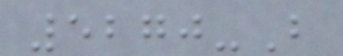5270-B
